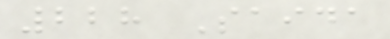228 Saida
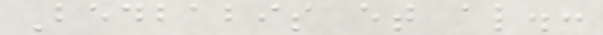Bedbabis et al.:
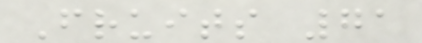Fruits 71
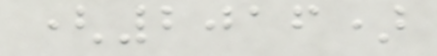(2016)
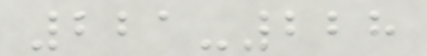221-228
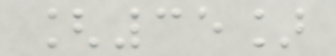[35]
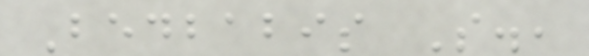Bedbabis S.,
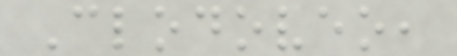Clodoveo,
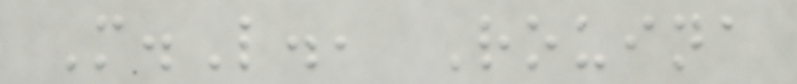M.L., Rouina
